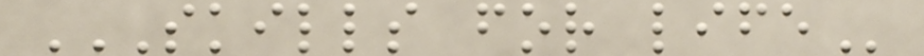SKILLS FOR LIFE
